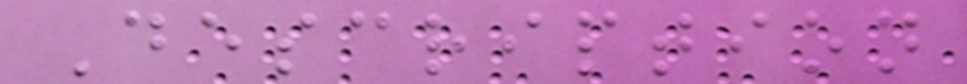Description
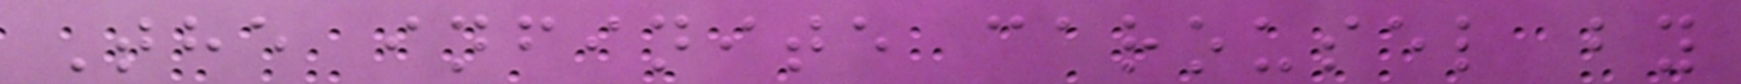The infinite carousel by
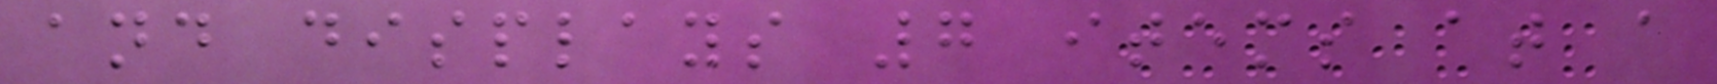and displays 7 items at a
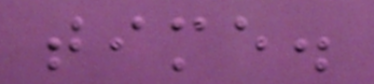time.
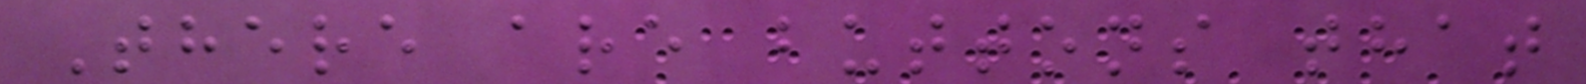There are buttons that
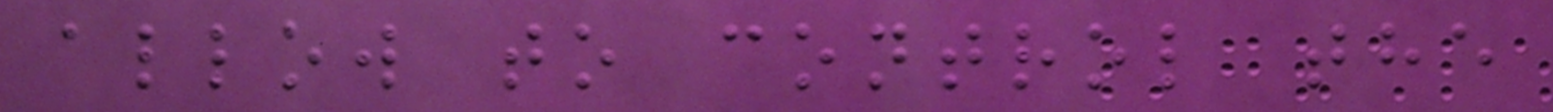allow to control the
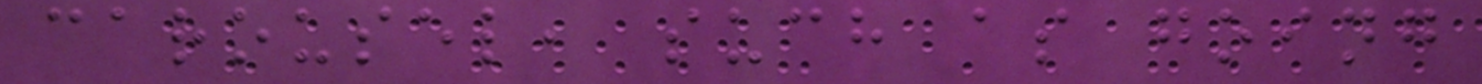carousel, such as going
